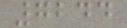7244
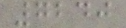7240
